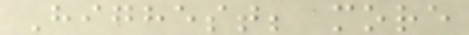Highest; more
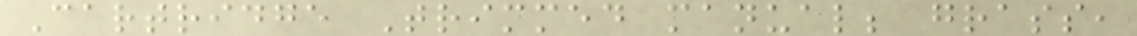Cartridge Trimmed manual; grass,
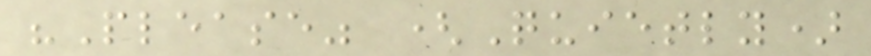"Please" (Quietly)
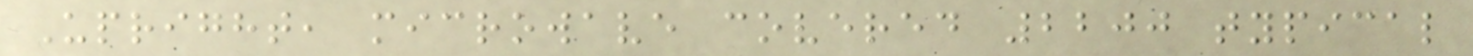Upright, microwave covered 2200 typical
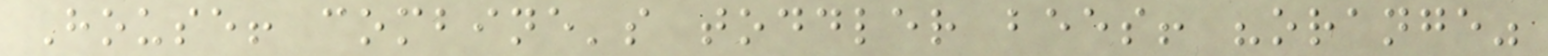House! combine's toddler bees! "orange"
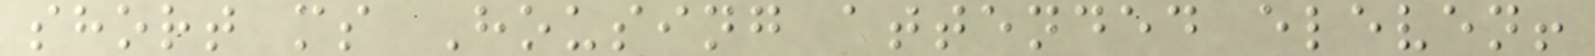short ms Housing attended eleven!
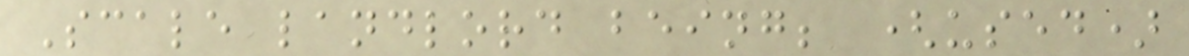Scale landlord being; (used)
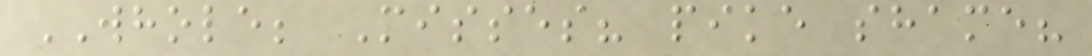WHOLE; Misses? pike shame?
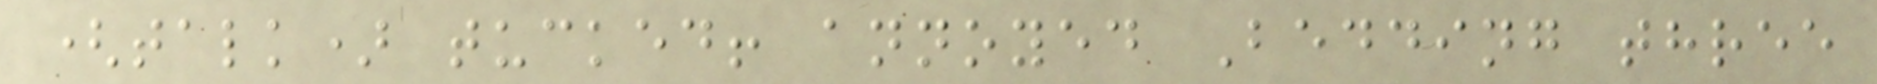(talk) tucked! annoyed Bedding three
